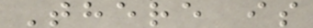There is
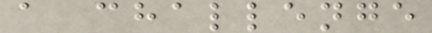a challenge
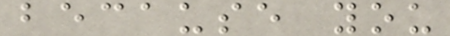because you
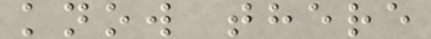know there
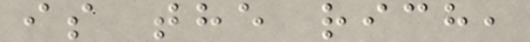is the rich,
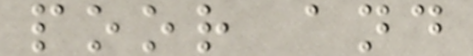poor and
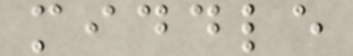middle
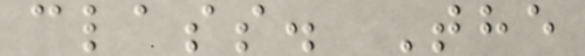class. The
